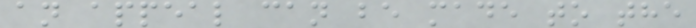an appeal can be made to the
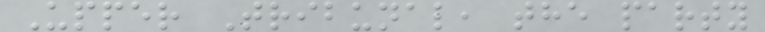Upper Tribunal, the party
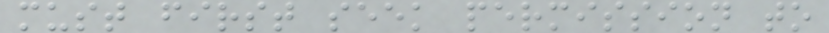must first seek permission to
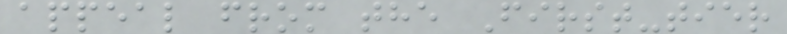appeal from the First-tier
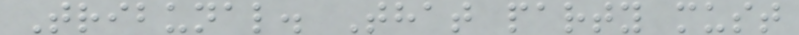Tribunal. That party must
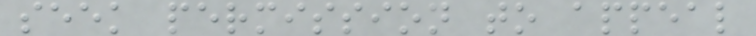seek permission to appeal
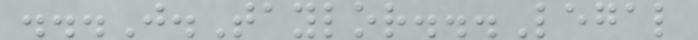...J.Taylor...Legal
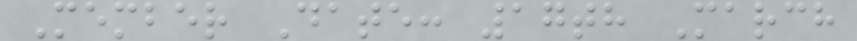Member Date: 17th March
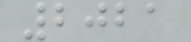2021
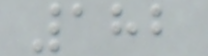182
